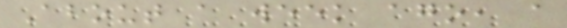About a week ago, a
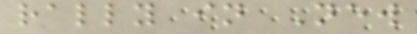rally in New
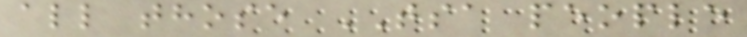all those TSA people
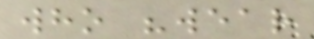who "wear
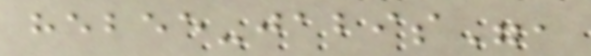hebee-jabis",
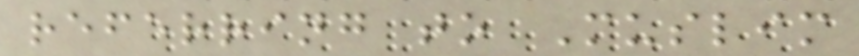referring to Muslim
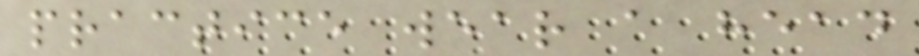practice wear a head
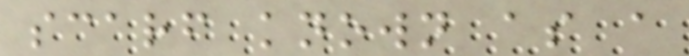scarf known as a
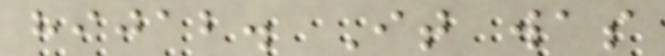hijab. It was
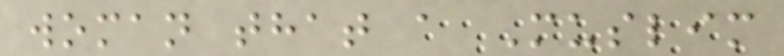woman that a Muslim
